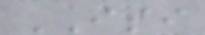ISI
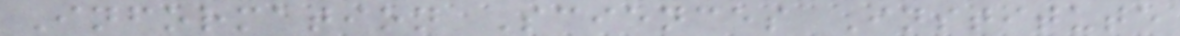Information Sciences Institute
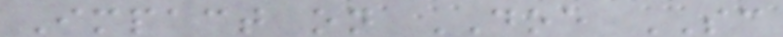Impact on DOE SC
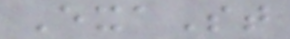ExaSt
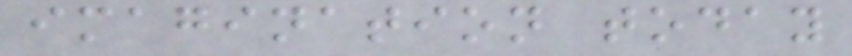imagination today
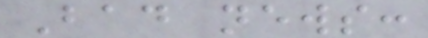Bad news:
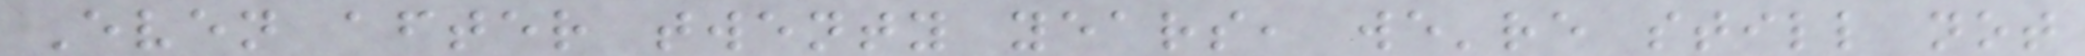Even after twenty years, we're still not
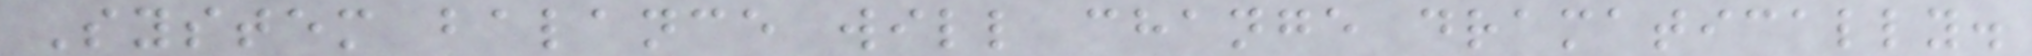System balance will change dramatically.
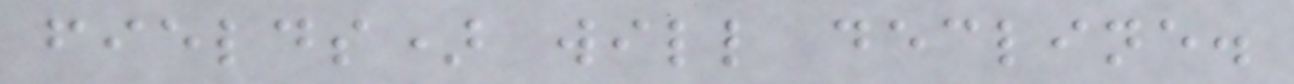fields) will decline.
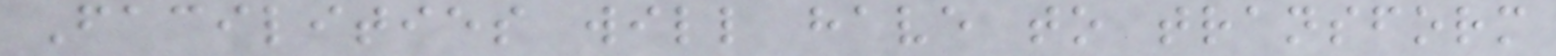Facilities will have to transform
